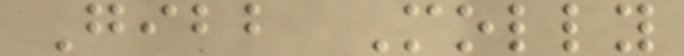Gibb Molly
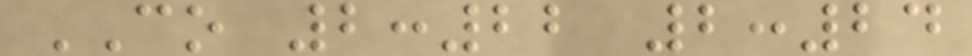CO 2:22 2:24
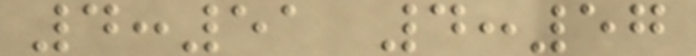4:51 4:57
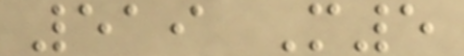519 M5
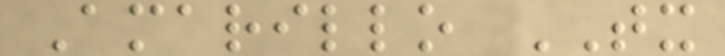Amarillo TX
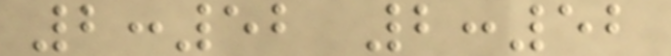2:52 2:52
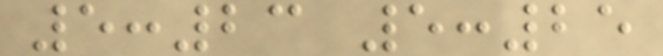5:23 5:25
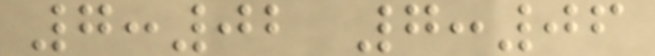7:02 7:06
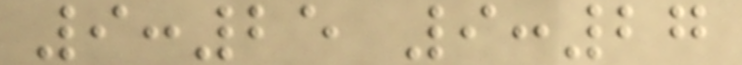9:25 9:27
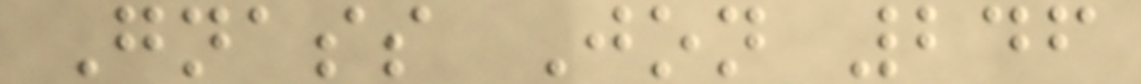Gnass Jon 246
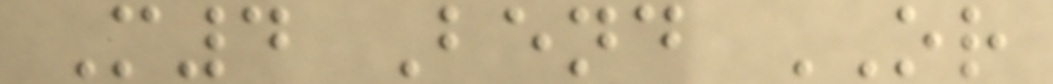M4 Bend OR
